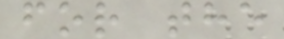for the
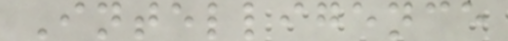Intelligence
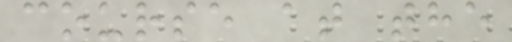course at the
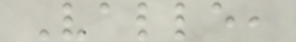Valle,
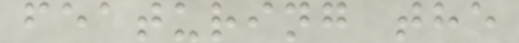featuring the
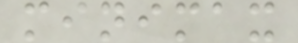minimax
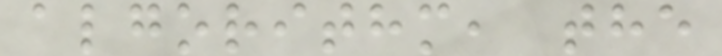algorithm, the
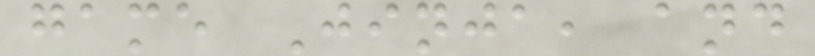game Jinja, and
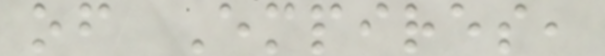of Empires,
